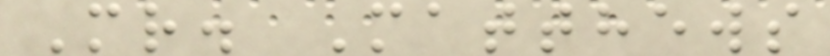Mr. Matthews
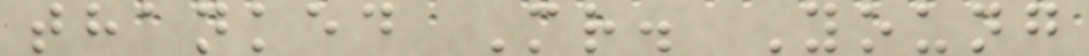thanked Mr. Young
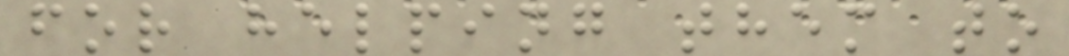for helping them to
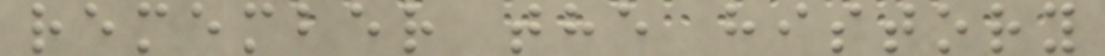remember the history
